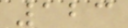123
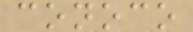conoco
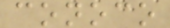conoco
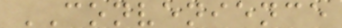CONVENIENCE
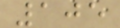105
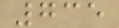735
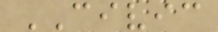CIVIC
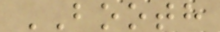BOOTH
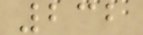232
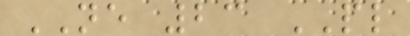NE 23 PL
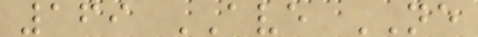169 AVE NE
